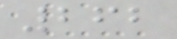262
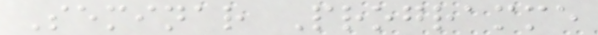Seminar Programme
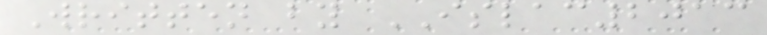Written by ISLAC2013
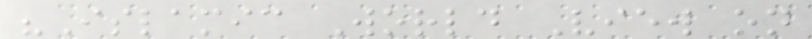"Islamic World View on
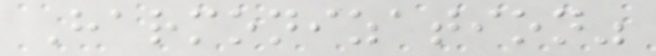Harmonization"
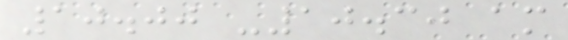10.00 -10.30 am
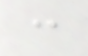:
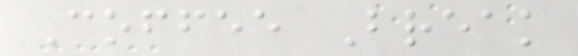Coffee Break
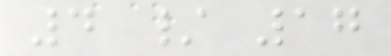4 / 17
